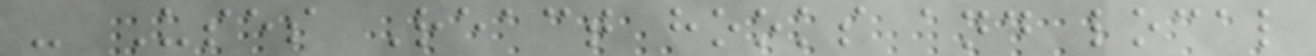- Uses React hooks and local
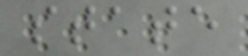state
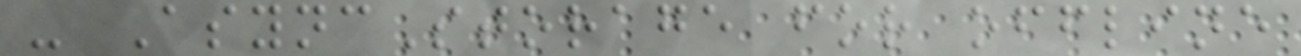- AsyncStorage for offline
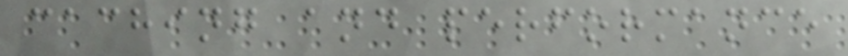caching and performance
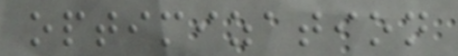optimization
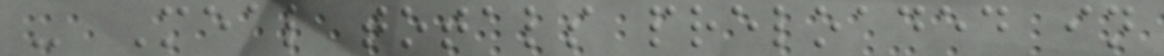- Meal totals preloaded in
